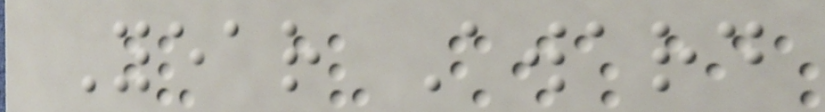Year Award
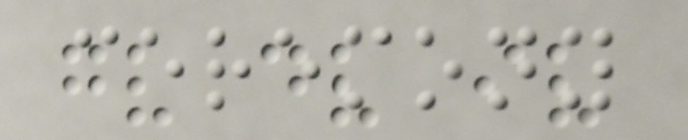ceremony
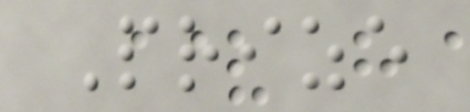Prize
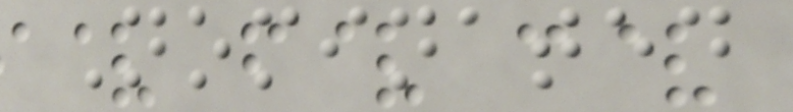Nominated
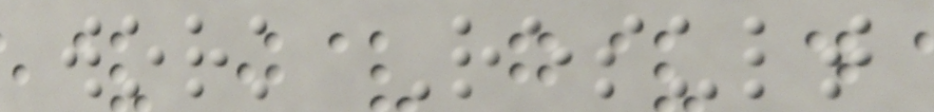work Result
